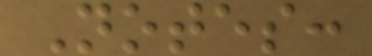Notes:
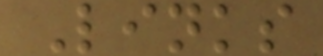Links
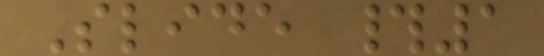Slide #1
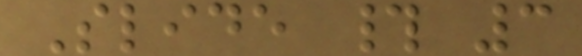Slide # 3
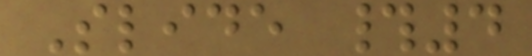Slide #4
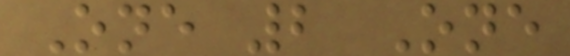One 2 One
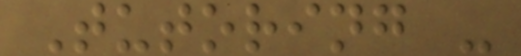Tutoring -
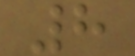8
